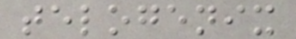telogenix
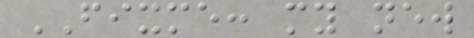FIXME: my new
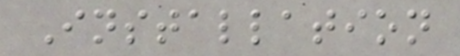Installation
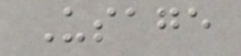Usage
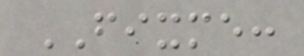FIXME:
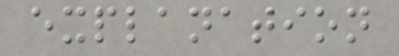explanation
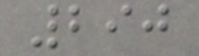290
